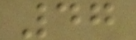47
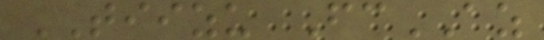TIIZU FcAZ
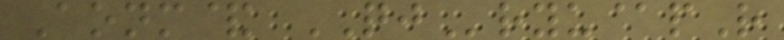Aonm& QJryu@pR
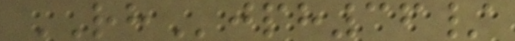RHjph36/
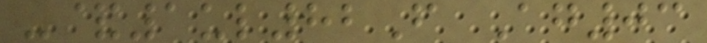-&1ul82F Ag03
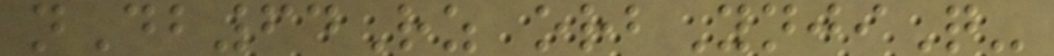nDb64Rz orbYnjiQ-
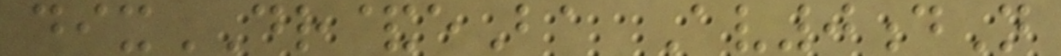dixDR&eBa Av0dN
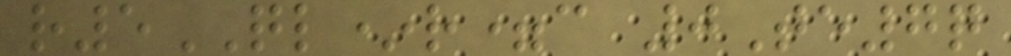r5QL*r=c 0Te7q
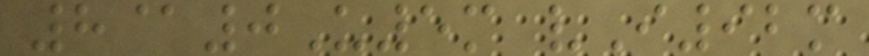8@0U5m vI92m
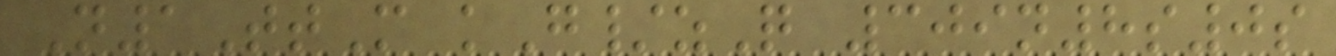N1TtM kG/zQ 309n8s0s
